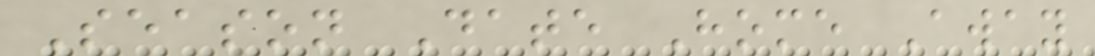Season Date Home Away
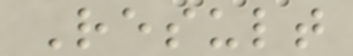Result
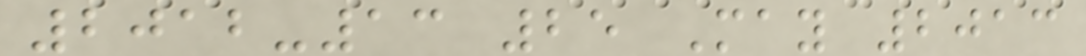2012-13 25 May 2013
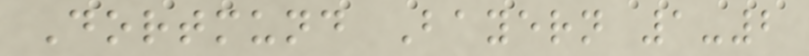Dortmund Bayern 1-2
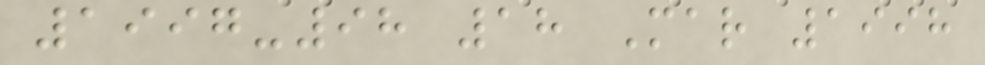1997-98 18 Mar 1998
